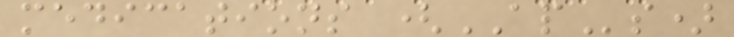medications (APs)
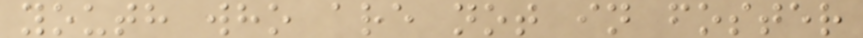youth who are not in foster
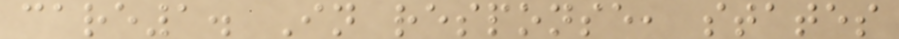care1. In response, states
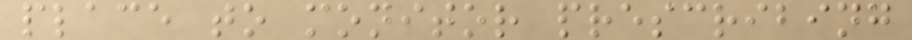place to monitor prescribing
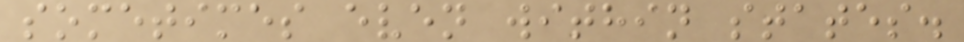sometimes even within states.
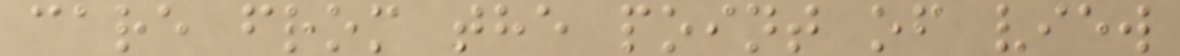care from the point of view
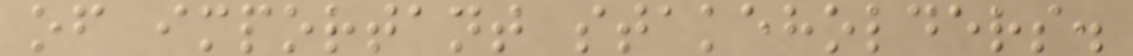of important stakeholders.
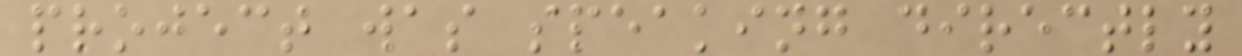project was speaking directly
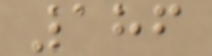186
